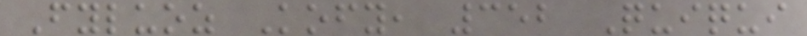Fyluoz Kofy, 352 Quiqui
